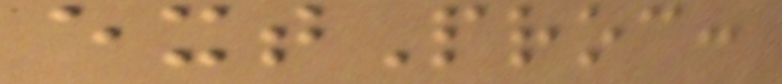extProc:
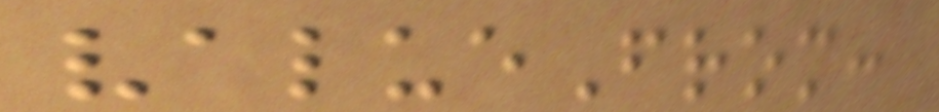valueFrom:
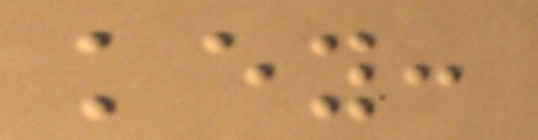key:
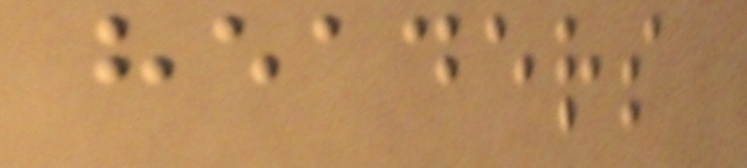headers
